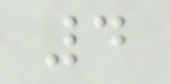4
